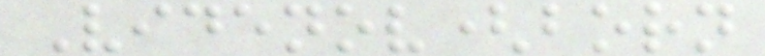Videnov(born
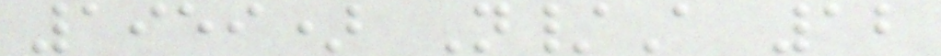1959) N/A 12
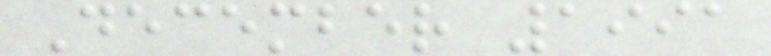December 1991
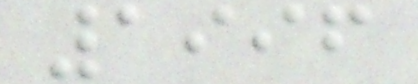1996
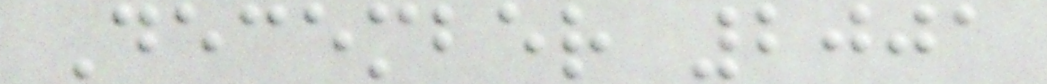December 2001
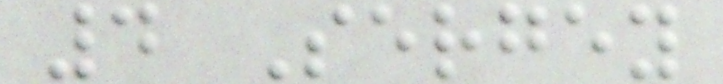4 Sergey
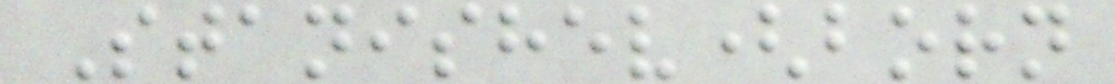Stanishev(born
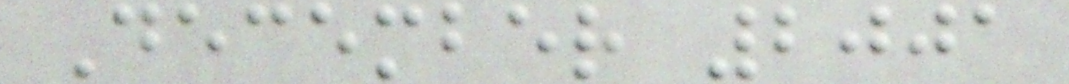December 2001
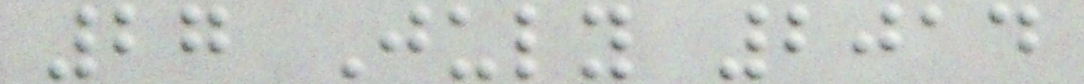27 July 2014
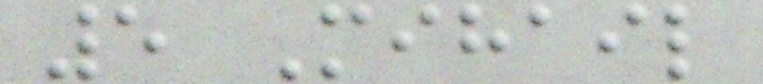5 Mihail
